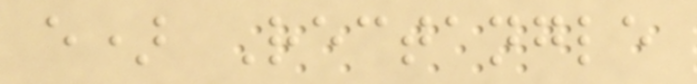e) Rectangle
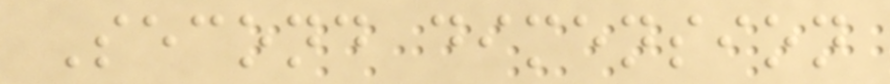Second dimension
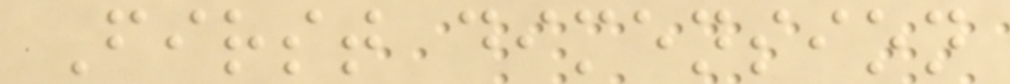First dimension
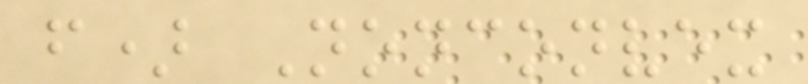f) Nonconvex
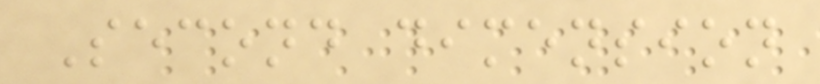Second dimension
